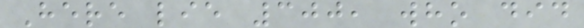Here lie 300, who did
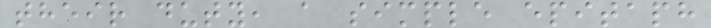their duty, a simple epitaph
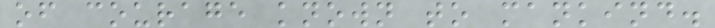of courage known to mankind.
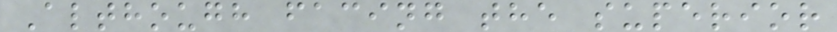Although facing the superior
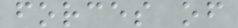forces of
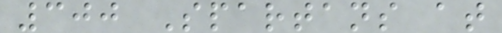300 Spartans at
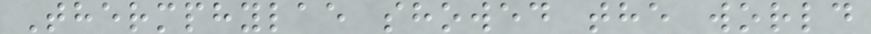Thermphylae showed the world
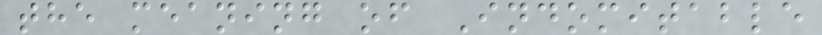the meaning of Indomitable
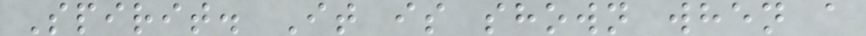Spirit. It is shown when a
